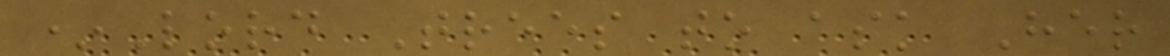*Lord Trees to ask Her
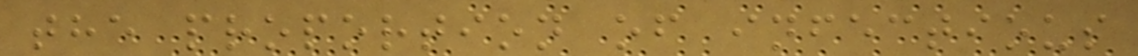the proportion of infectious
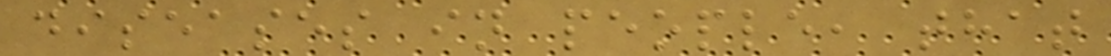diseases in people, that
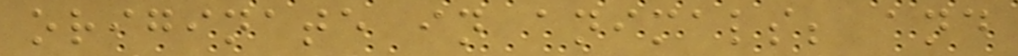originate in animals; and
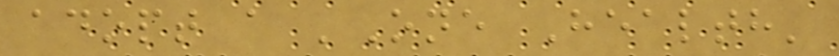adopt a 'One Health'
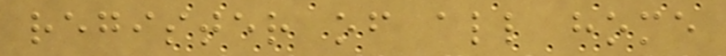register of all home
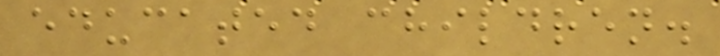educated children.
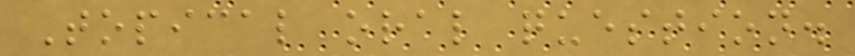Topical oral question.
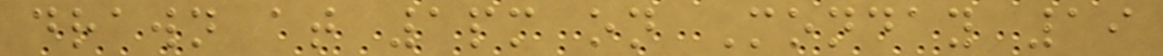drawn at 1pm on Monday 19
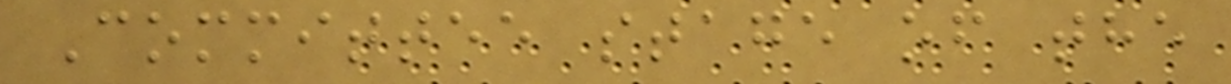Committee stage of the
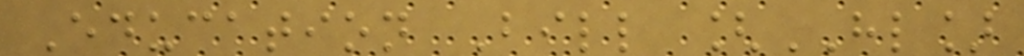Education Bill [HL]
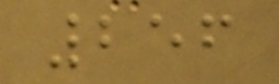256
